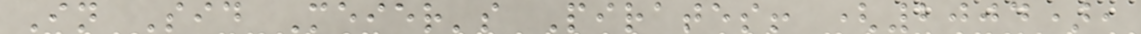In Sid Meier's Pirates! (2004),
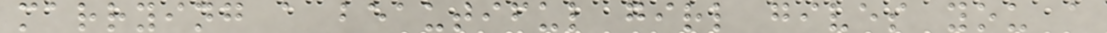marrying a beautiful girl gives you a
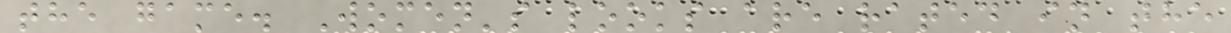the game. Women's looks are rated in the
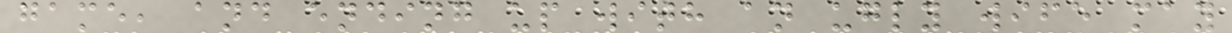game, and ending up with an ugly wife may
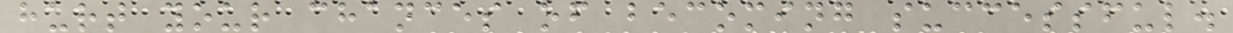hurt your chances of becoming successful.
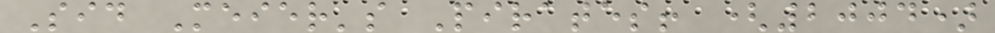Sid Meier's Pirates! (2004)
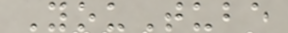YouTube
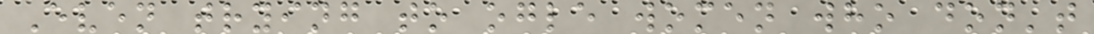Even trying to ogle women who don't
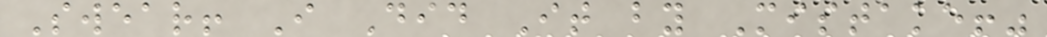Swear! I Did It by Mistake!"
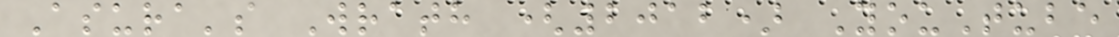Asura's Wrath (2012) YouTube
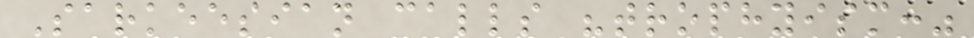Sarkeesian calls "trophyism:"
